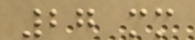27 mm
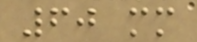60 mm
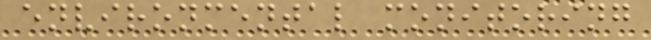environmental monitoring
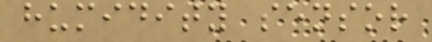humidity sensor
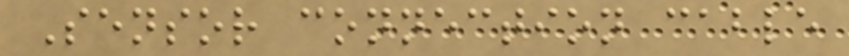Sensor connection cable
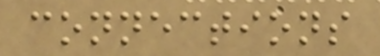connections
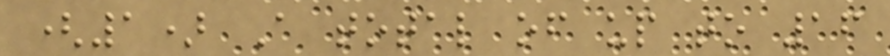(1) A total of up to 16
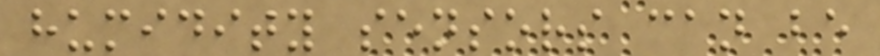humidity sensors can be
